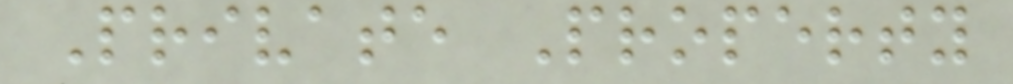Private Property
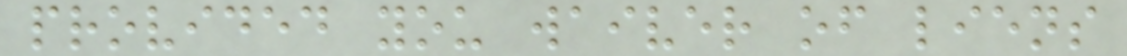provided you waiver of liens
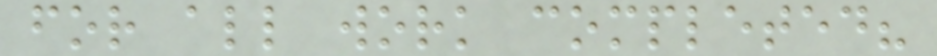for all work completed?
